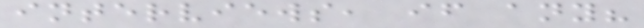interviews, if any?
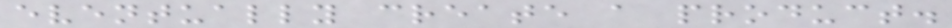eventually create a product.
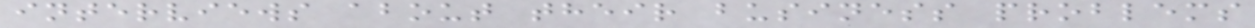interviews about their business problems
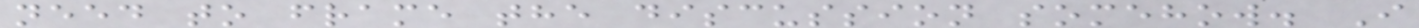need to frame the discussion somehow. I
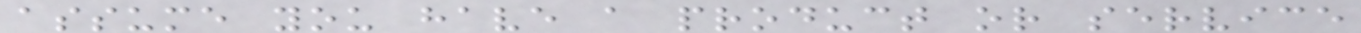assume you have a product or service
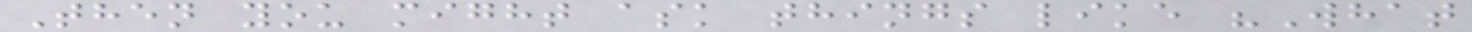Then you might ask things like "What
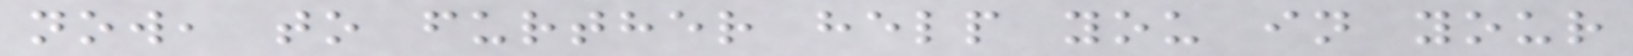now, to further help you in your
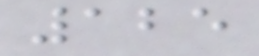125
